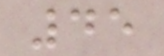45
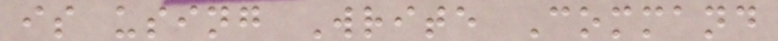is using Write Command
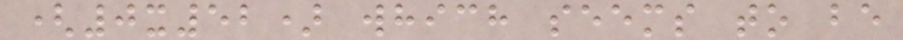(0x52) which seems to be
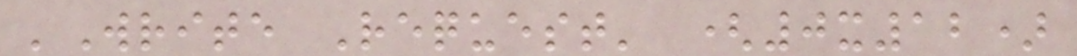'Write Request' (0x12)
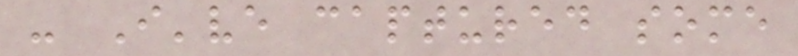- I've captured some
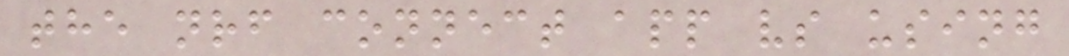the nrf connect app vs using
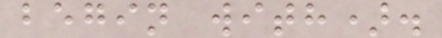begin with).
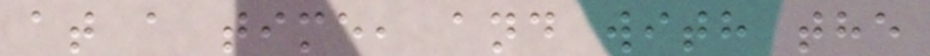at a time, and with the
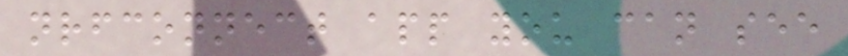nrfconnect app you can see
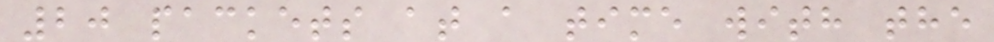20 packets at a time with the
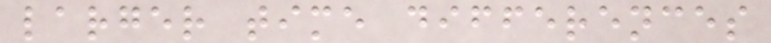larger time differences
